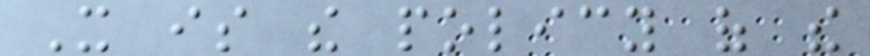It is the policy of the
